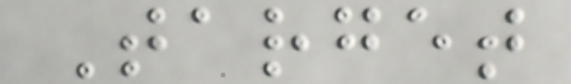Target
